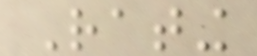Rating
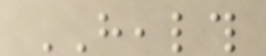HEALTH
